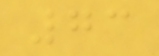73
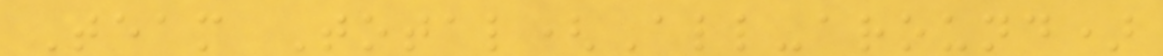Team Total(All-around)
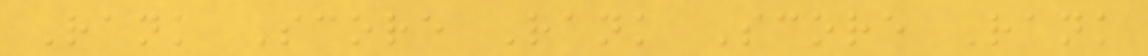Rank Score Rank Score Rank
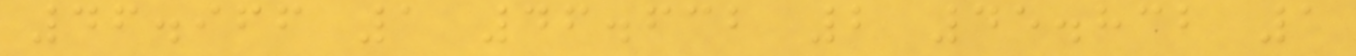46.966 1 46.632 2 45.832 1
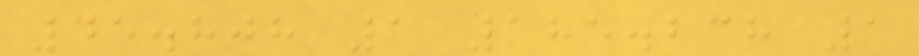45.808 1 185.238 1
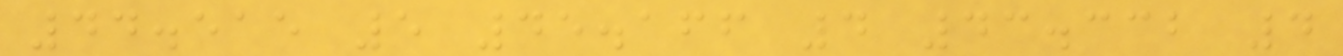44.515 5 45.166 4 43.332 4
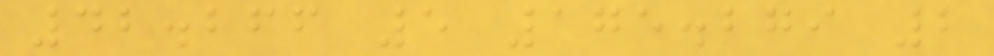42.266 5 175.279 2
